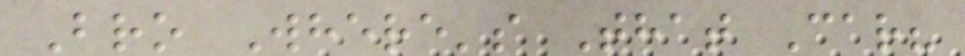Bro Where's That Car?
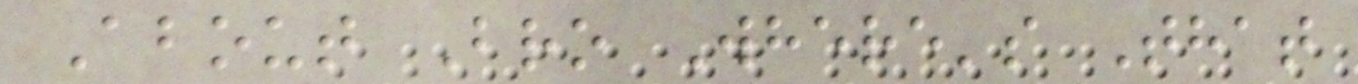About Bro Where's That
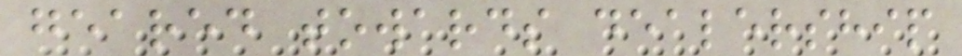geared towards dealership
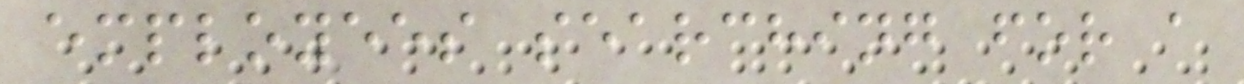employees searching for a
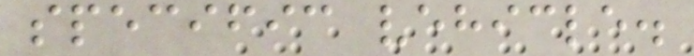specific vehicle.
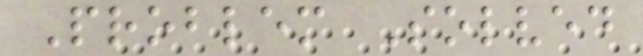Problem Solved
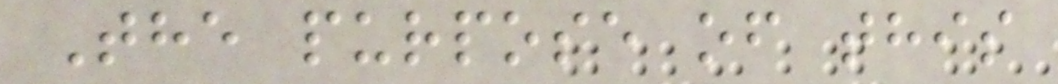The purpose of this
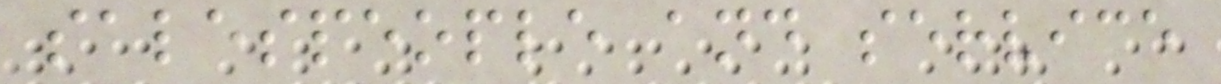salespeople and service
